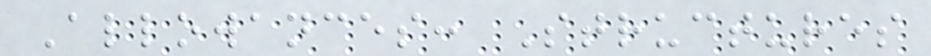Allowances: Structures
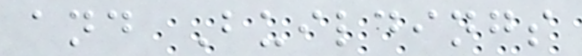and Buildings
